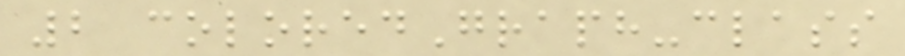2 coloredGraph-class
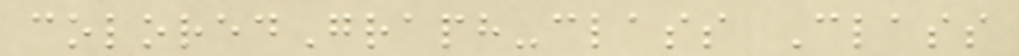coloredGraph-class Class
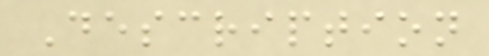Description
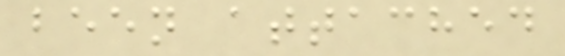been attached
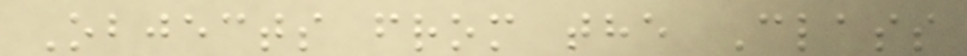Objects from the Class
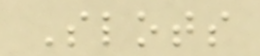Slots
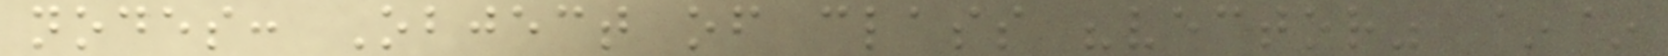nodes: Object of class "vector" ~~
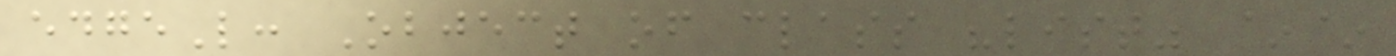edgeL: Object of class "list" ~~
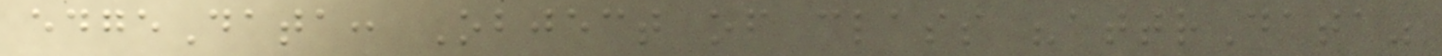edgeData: Object of class "attrData"
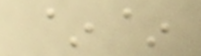~~
